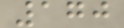170
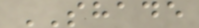SHADE
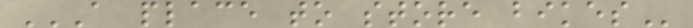A PLACE TO STORE BIKES
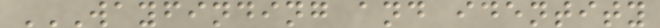WAYFINDING AND IDENTITY
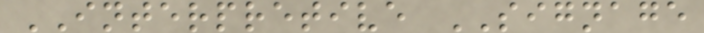INTERPRETIVE SIGNAGE
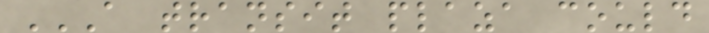A TRANSIT PLAZA COULD
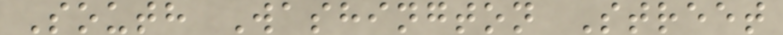South Washington Street
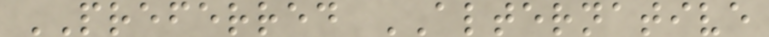PREFERRED ALTERNATIVE
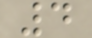4
